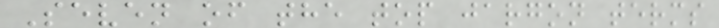Seven of the top jargon terms
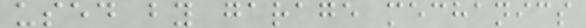used by garage mechanics
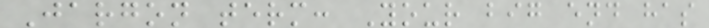Jargon term: Your big end has
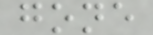gone
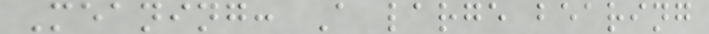Meaning: A large bearing
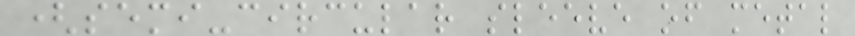(semi-circular sleeve of metal
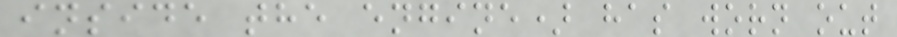inside the engine) has worn out
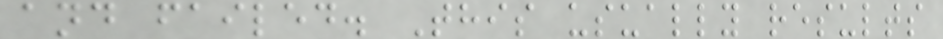and failed. This usually results
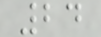24
